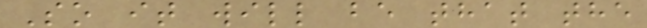So it will be that the
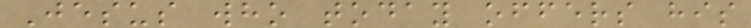Jesus who today offers his
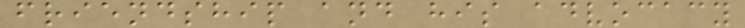friendship and his advocacy
